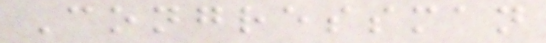Congressman
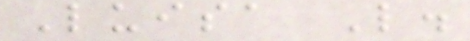Luisa L.
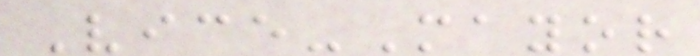Vice-Mayor
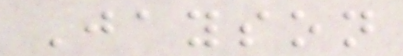Jayson
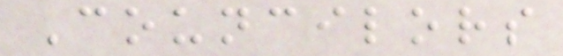Councilors
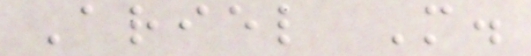Ariel M.
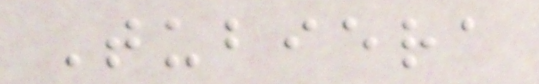Tubiera
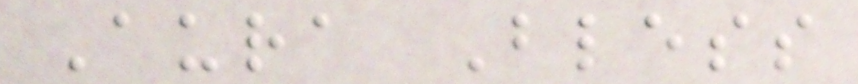Aura Bless
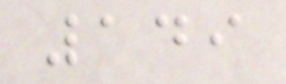149
